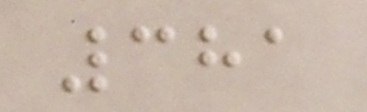381
